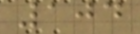104
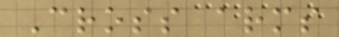Cross arms
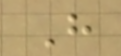H
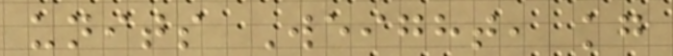units Weight, kg
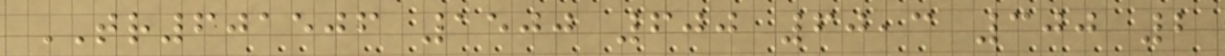TR601506 1500 600 60,3 300 2
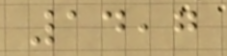14,7
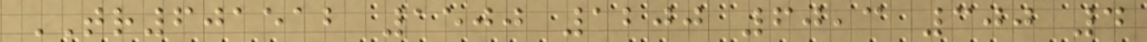TR601512 1500 1200 60,3 300 4
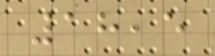18,5
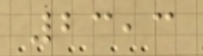23,3
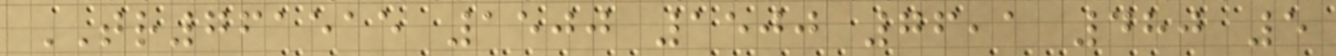TR761515 1500 1500 76,1 480 5
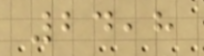24,8
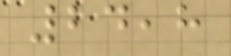24,8
